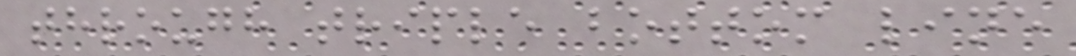through triple bottom line
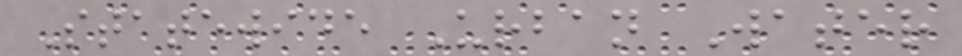Statewide Urban Water
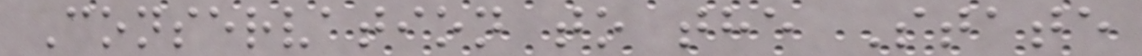Conservation to the State
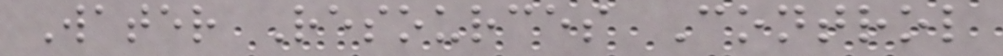Water Resources Control
